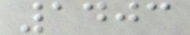1403
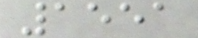1551
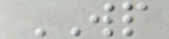WP
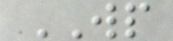WP
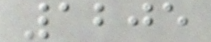1205
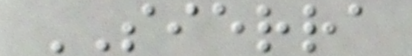SIERRA
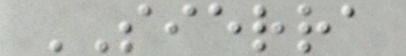SIERRA
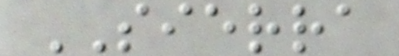SIERRA
